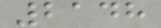2148
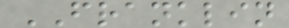FRANKLIN
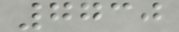7730
